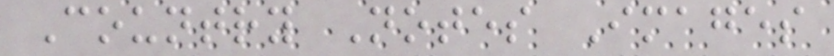Country Notes Images
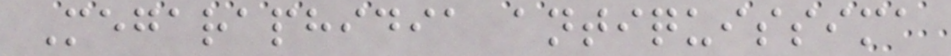Megaraphidia antiquissima
